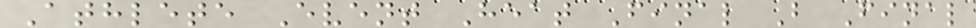Athlete Event Heat Final B Final
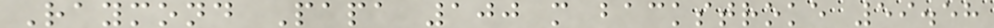Raymond Papa 100 m backstroke 59.58
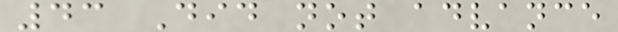43 Did not advance
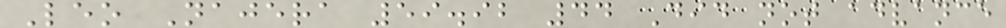Leo Najera 59.92 44 Did not advance
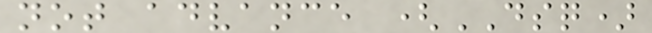not advance (DSQ)
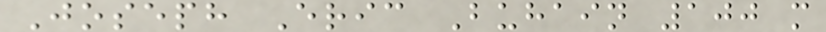Joseph Eric Buhain 100 m
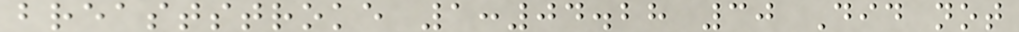breaststroke 1:04.28 30 Did not
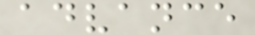advance
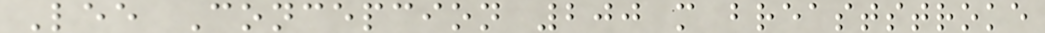Lee Concepcion 200 m breaststroke
